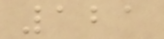121
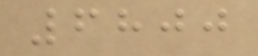6800
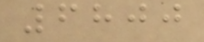6800
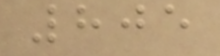805
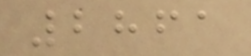2861
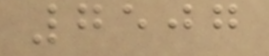7507
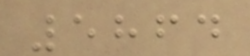5864
